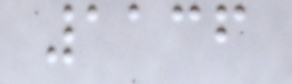1136
